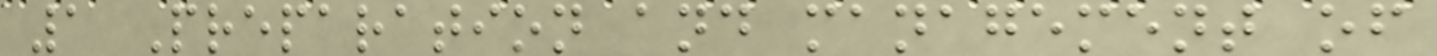1 Preparation and management of
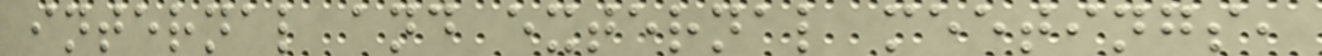internal and external meetings,
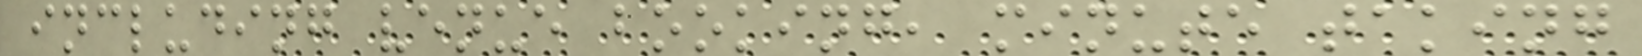including venue booking, minute taking
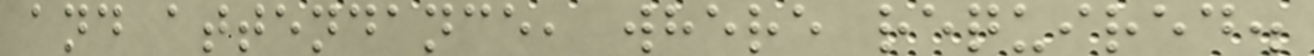and attendance, where required.
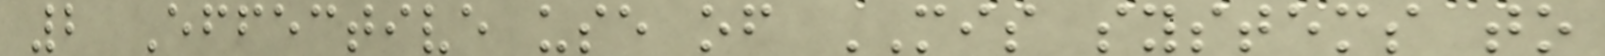2 Effective use of MIS systems to
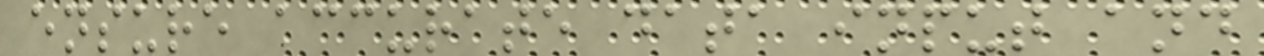ensure accurate data input and
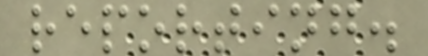reporting.
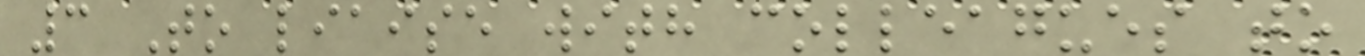3 To liaise with colleagues to
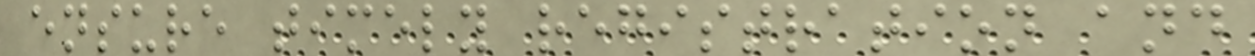ensure timely registration and
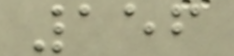156
